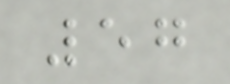57
